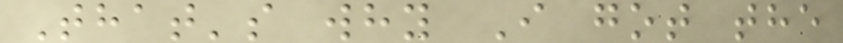That's why I got the
